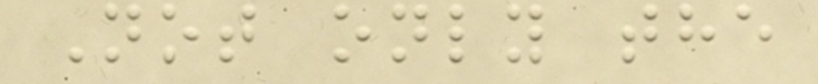Not only the
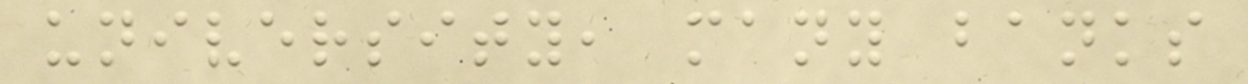university, many banks
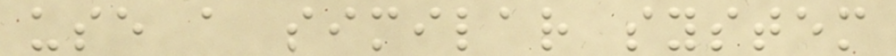use a similar system
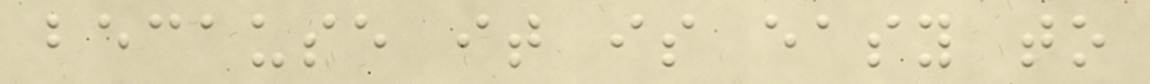because it is easy to
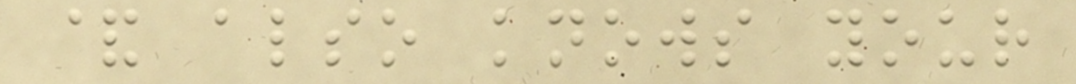& also knows your
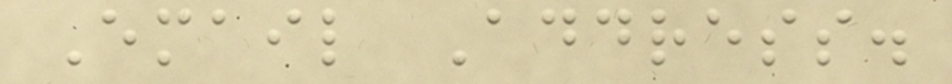Email Address.
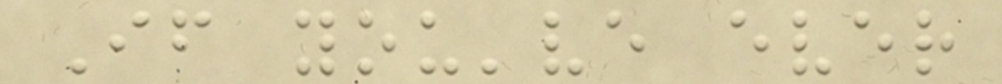If you've ever
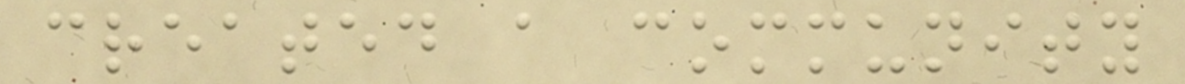created a community
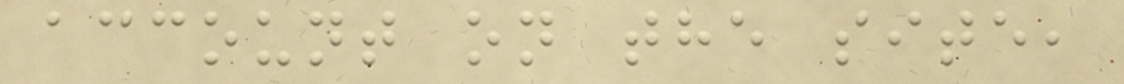account on the site,
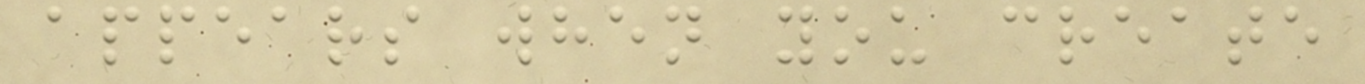appears when you create
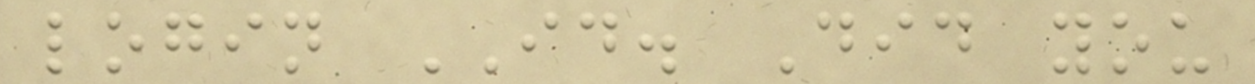login ID. Did you
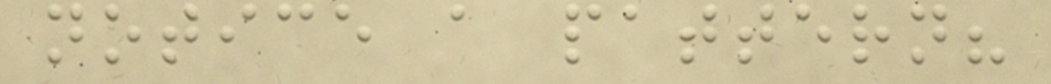notice a pattern?
